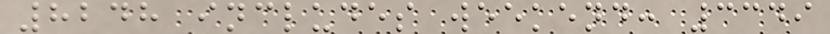8248 includes weekend: 3349
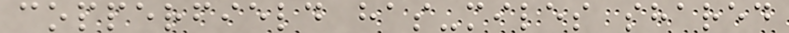copperfield has-miles shared
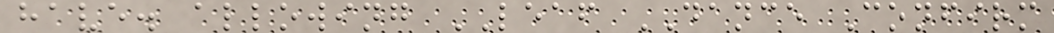have. allowing LEAF DANCE Confirm
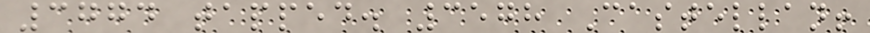3774 tapped. 3578 Castellan!
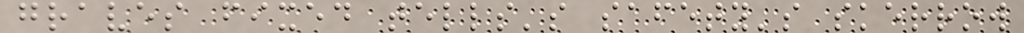graves fixed tells's safety's skerrow
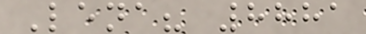Lena? 8881
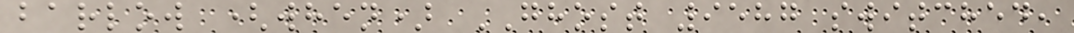barlow (when) GHOST 9587 switched,
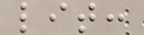lit:
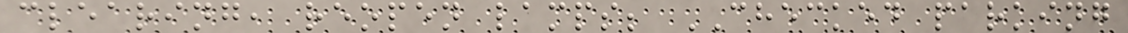clearing, reopen lamps; CHECKED parking
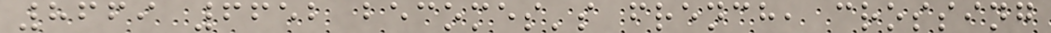8669 6652 becomes's french, crossing
